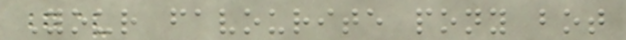Your favourite pony bot
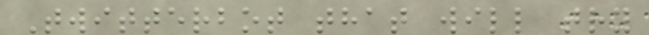Twitterbot that will try
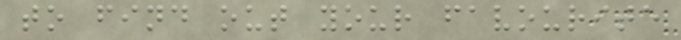to find out your favourite
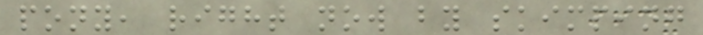pony, right now by skimping
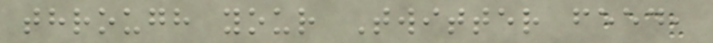through your Twitter feed,
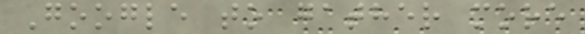Google to gather more
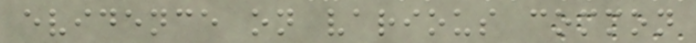evidence on various common
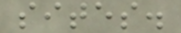sites.
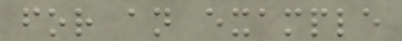for an example
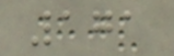171
